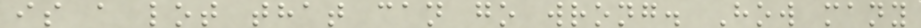is a lot that can go wrong. How many
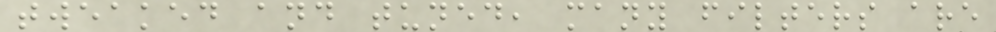tweaked and tuned, many filters are
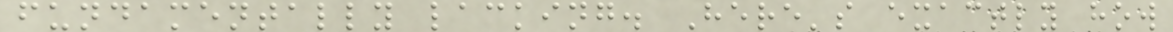fundamentally lacking. Here's exactly how
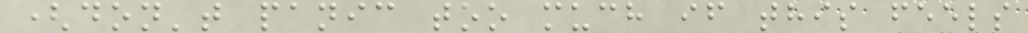(don't panic too much if this feels
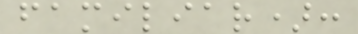familiar):
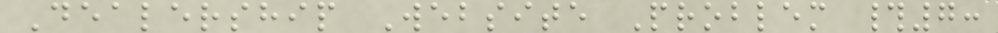Dealership Website Problem #7:
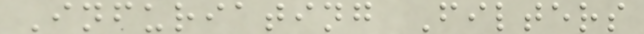Infuriating Filters
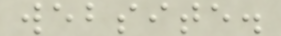website.
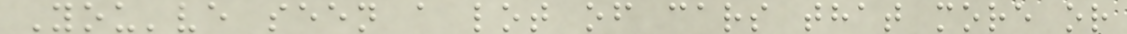You've seen a lot of cars that more or
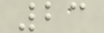23
